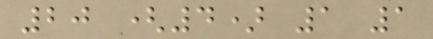20 (4) 1 1
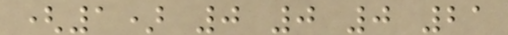(1) 0 0 0 21
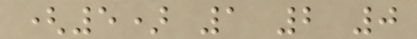(5) 1 2 0
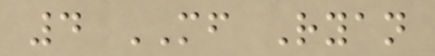4 MF Ryan
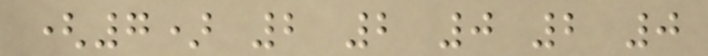(7) 2 2 0 2 0
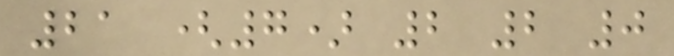21 (7) 2 2 0
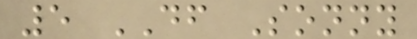5 DF Sonny
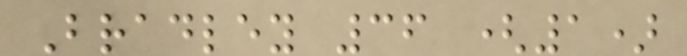Bradley 36 (1)
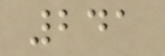241
